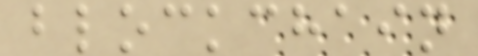blockchain
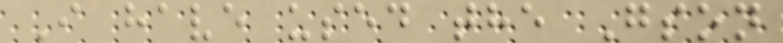I have used the Gson
